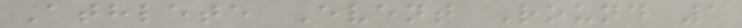Athlete Event Round 1
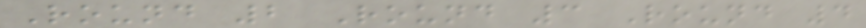Round 2 Round 3 Round 4
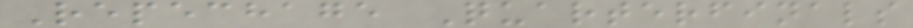Repechage Quarterfinals
